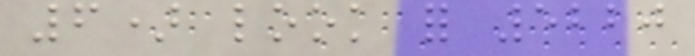6) look for 5220
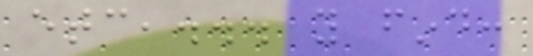etc,... you find:
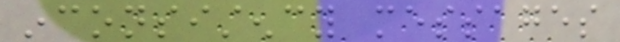inconsistency messages
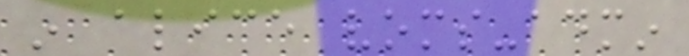in alice voms-admin
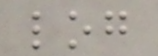log
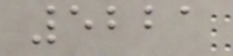5221
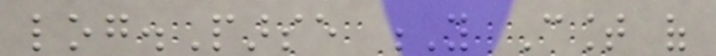log.Parse Y Count of
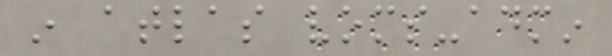in atlas voms-admin
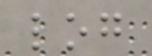log
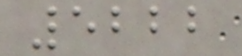5222
